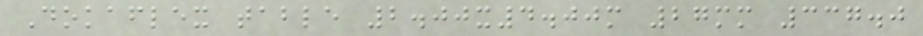Dokaflex table 2.00x4.00m 27mm 337.0
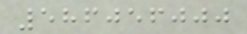586056000
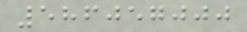586057000
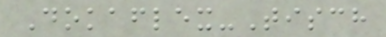Dokaflex-Tisch
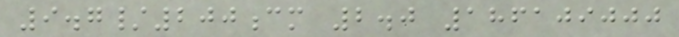9.7/200cm 2.0 186109000
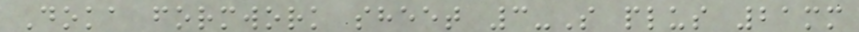Doka formwork sheet 3-S plus 21mm
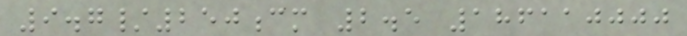9.7/250cm 2.5 186110000
